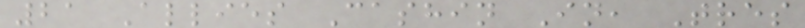21 Allies Cashin In, Tres
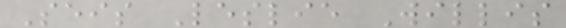Seis Leslie Willis
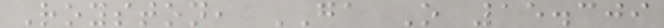Royston, GA O 15.309
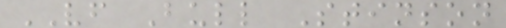VF Bull Stinson
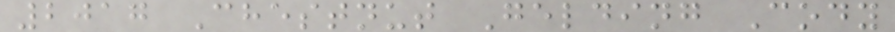2017 Chestnut Gelding Cody
